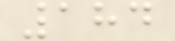184
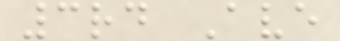3rd Ave
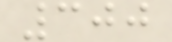300
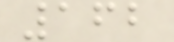162
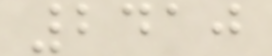2410
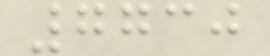7730
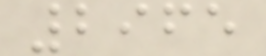2965
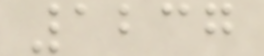1237
